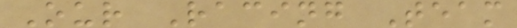Our Racing Team
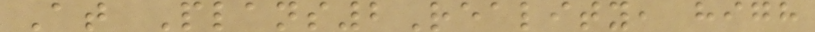At Plans2Reality, high
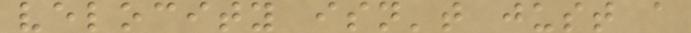velocity isn't just a
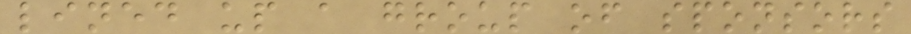lined up a group of sponsors
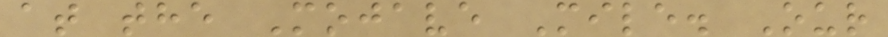at the Mojave Mile. Our
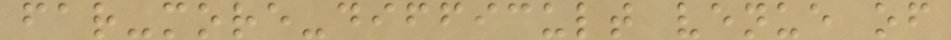far-more-difficult venue of
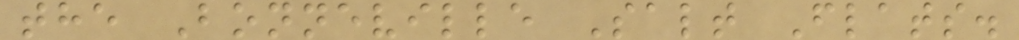the Bonneville Salt Flats.
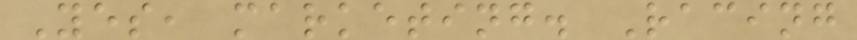Yes, marketing. Racing
